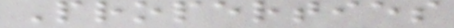Properties
